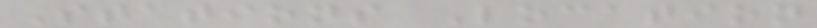Stations Location
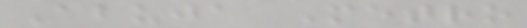Abuja Metro
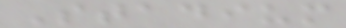Stadium
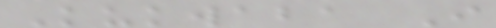Kukwaba I
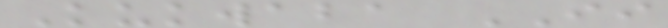Kukwaba II
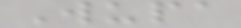Wupa
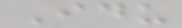Idu
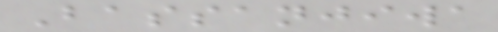Bassanjiwa
